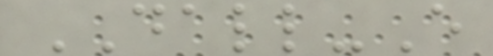DALL-E
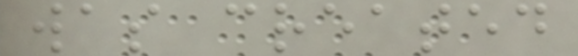was created
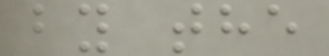by the
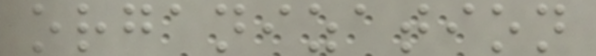organization
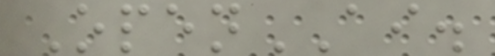OpenAI.
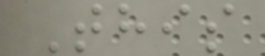This
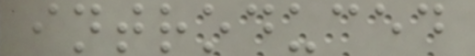introduced
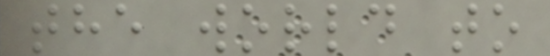the world to
